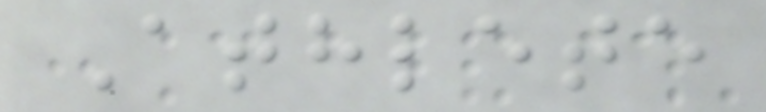Athlete
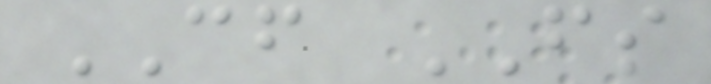CF FS
